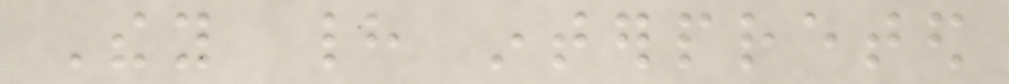They had interpreted
